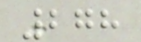278
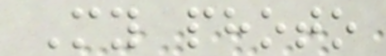My photo
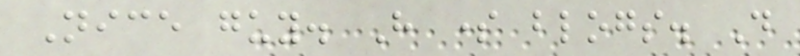Nice guy. Have some blogs. Do
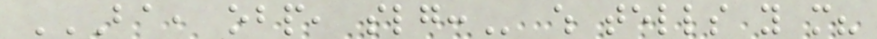BA, OBP, SLG: which tells you more?
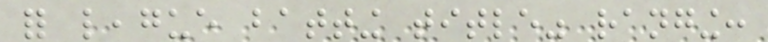for league batting title" ranging:
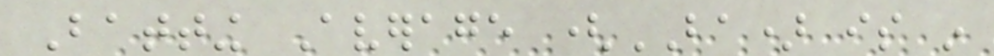Batting Average (BA) is in
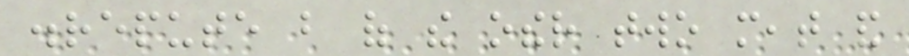disrepute but of the other two meat and
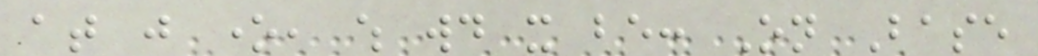at just one, which would it be: On Base
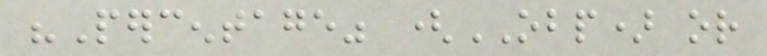"Percentage" (OBP) or
